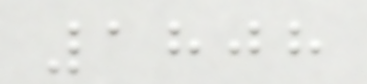1808
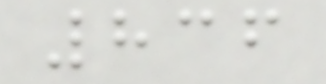836
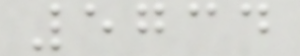5734
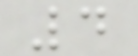4
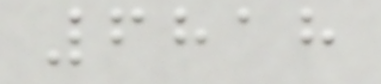6818
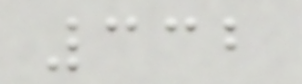332
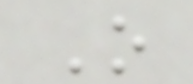O
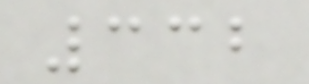332
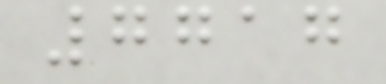7717
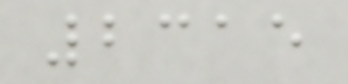2315
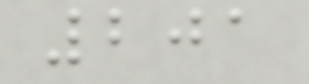201
